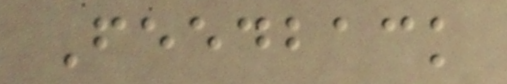Feedback
